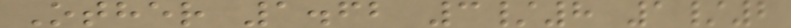Other 1.62 3/8 1/2
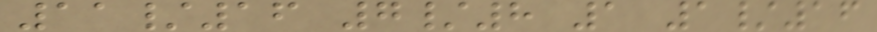11/16 7/8 1 1/16
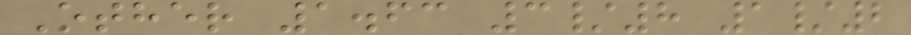Other 1.63 3/8 1/2
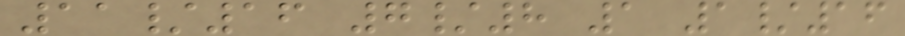11/16 7/8 1 1/16
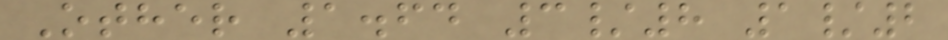Other 1.64 3/8 1/2
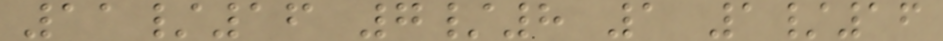11/16 7/8 1 1/16
